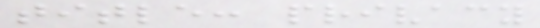title: privacy
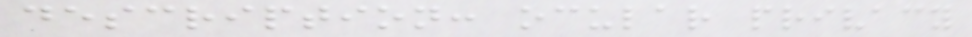description: ocular privacy
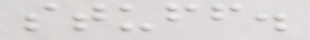stuff.
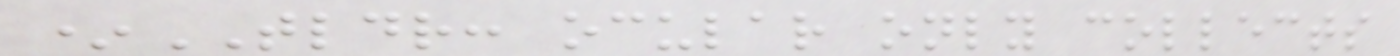*TLDR: ocular only collects
